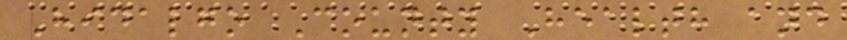Hidalgo County Health and
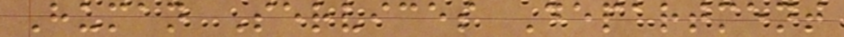Human Services Department
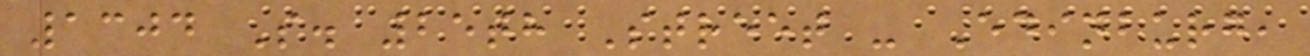1304 S. 25th Street - Edinburg,
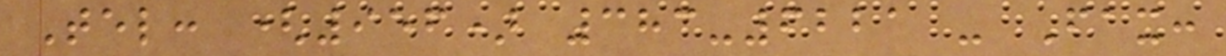Tel: (956) 383-6221 - Fax:
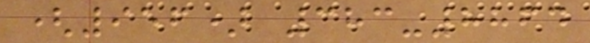(956) 383-8864
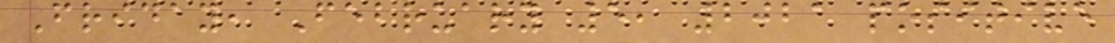Friday, February 5, 2021 positive
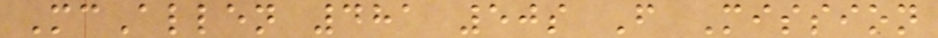McAllen 481 50s F Mission
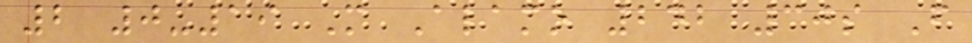2 0-19 M Alamo 242 30s F
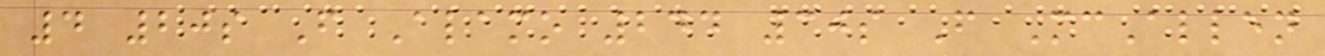4 20s F Alamo 244 30s F McAllen
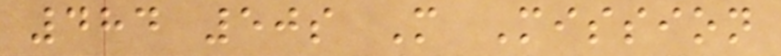484 50s M Mission
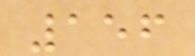156
